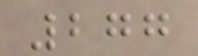277
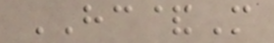HC&M
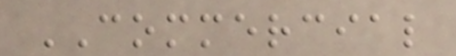COMMERCIAL
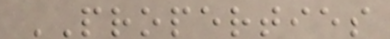PROPERTIES
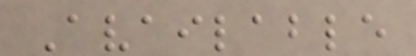Available
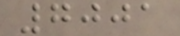7001
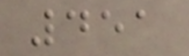451
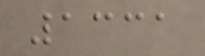1331
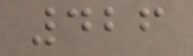426
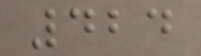424
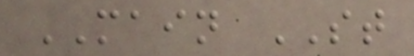MAIN ST
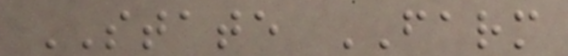STATE FARM
